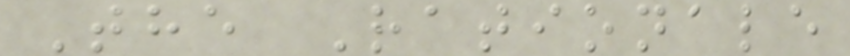The Rationale
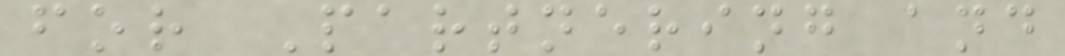for Partnering and
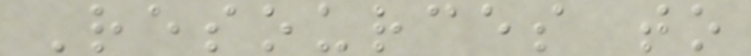Resources to
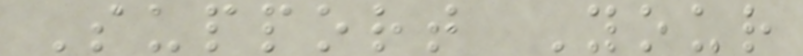Support Your
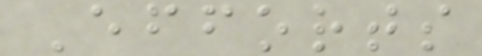Efforts
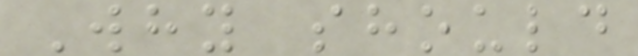Why should
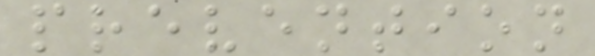prevention
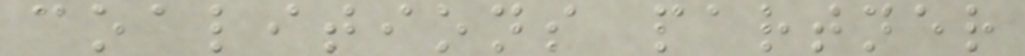coalitions partner
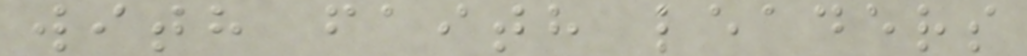with faith leaders
